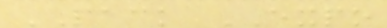PACK EXPO
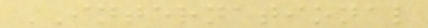INTERNATIONAL
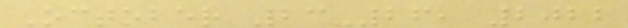October 23-26, 2022
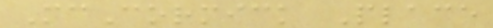McCormick Place
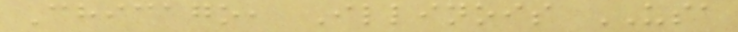Chicago, Illinois USA
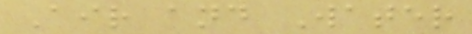Air and Water
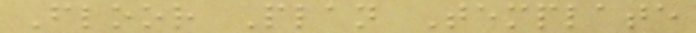Floor Plan Template
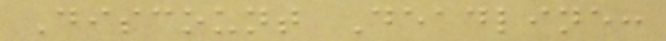Discount Deadline:
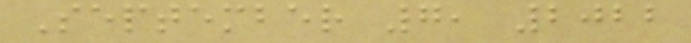September 7, 2022
